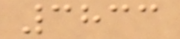3833
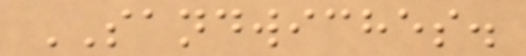SANDWICHES.
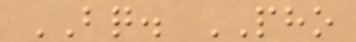BQ. PHO
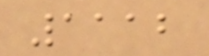1112
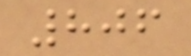806
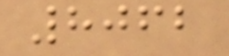8062
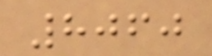8060
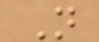N
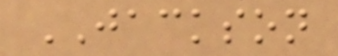JACKSON
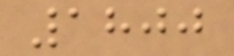1800
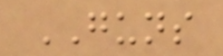GUNS
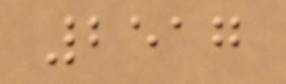2517
